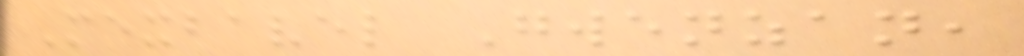Mexbavel Gwenzan,
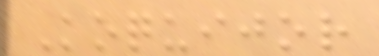Koquijor
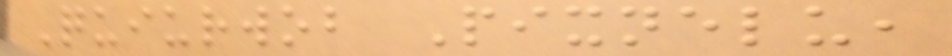Quiurwob Pixnelu,
